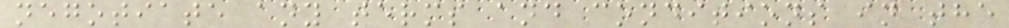negotiate any terms and conditions in the
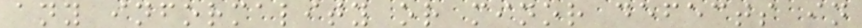any informality or minor defects in
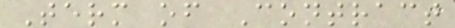Term of Contract
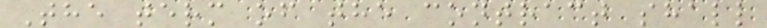The term of the contract shall
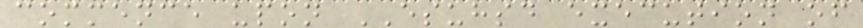commence upon ESUHSD execution of
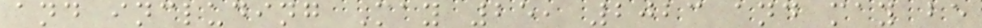and including May 25, 2023 and may be
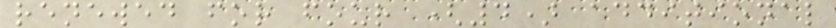renewed for four (4) additional
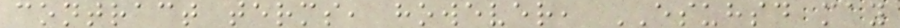contract terms, however, ESUHSD may
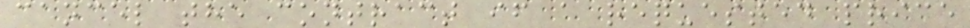cancel the contract if a requested price
